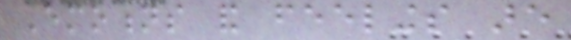Emotions and feelings are
